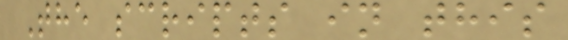The scripts in this
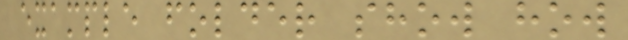example folder show how
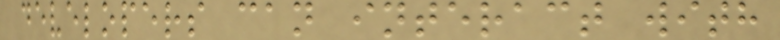developers can interact with
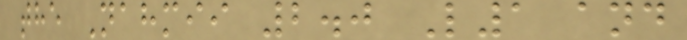the Nahmii 2.0 L1 and
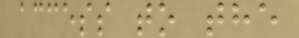access to the
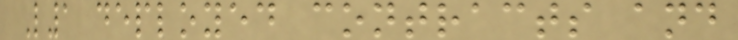L1 deployed contracts and
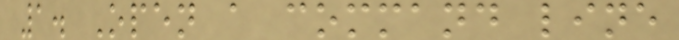1. Open a command line
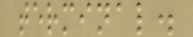terminal.
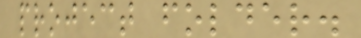project folder.
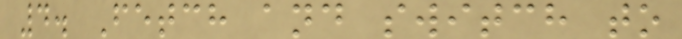4. Fetch and switch to
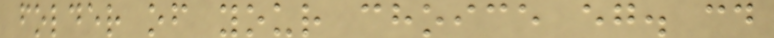folder of your choice eg. cd
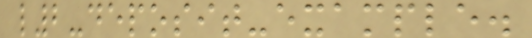l2-deposit-example.
